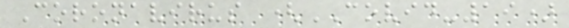Coronavirus (COVID-19)
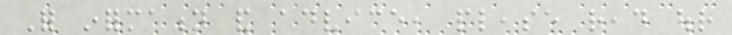For information and advice, please read our
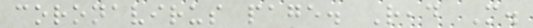coronavirus page. Read More.
